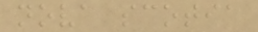nova scotia
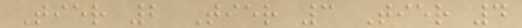Tier 2 Tier 3 Tier 4
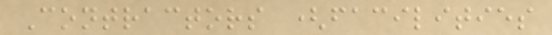Contractors (facilities
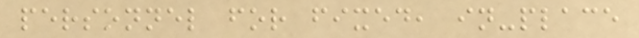personnel for fixed, in-place
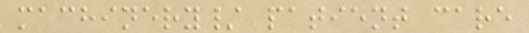machinery/ patient care
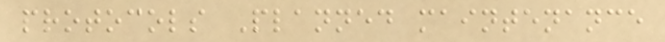protocols Planned maintenance
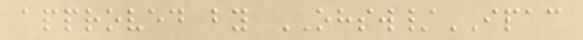approved by OHSW/IPAC
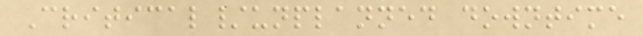Critical/unplanned downtime
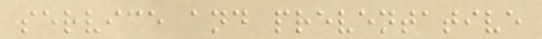service and preventative
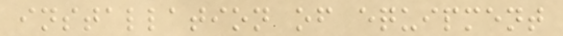installation of equipment
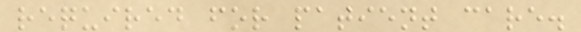required for patient care.
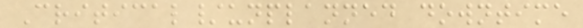Critical/unplanned downtime
